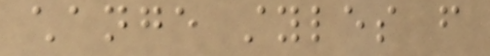change styles from
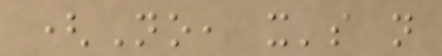(No, it's not
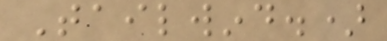Tailwind.)
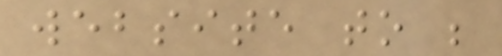website to be
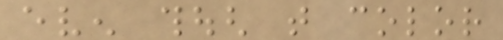even though that color
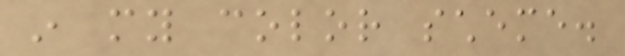in my color scheme.
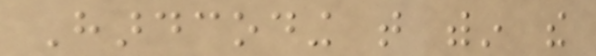Hardcoding that within the
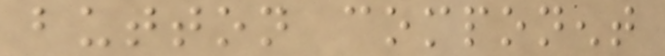button component
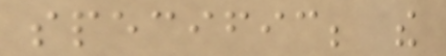specific; the
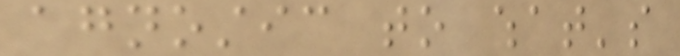agnostic to what's
